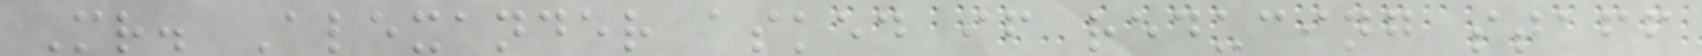Mr. Alexander asked if reducing staff
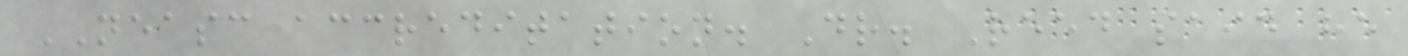NEASC accreditation. Dr. Reed said he
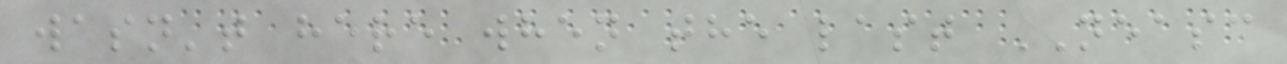wasn't here when the last NEASC
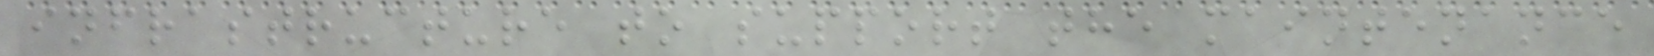infrastructure to support the maintenance
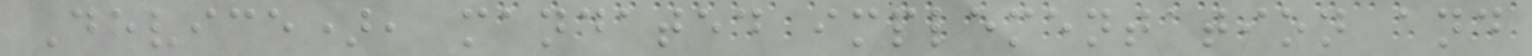Device), mandated implementation and
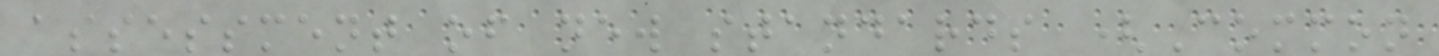assessment of new standards (Common
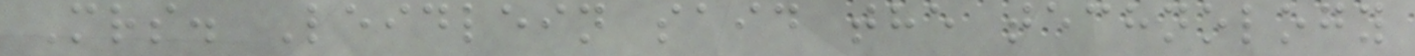Mrs. Leidlein said the technology
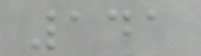141
